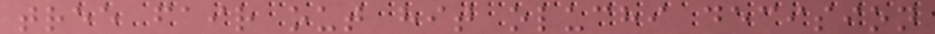tree fair out hit oluchi decision
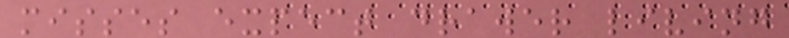misses expect drawer living
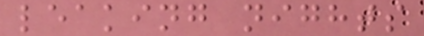leaking nights
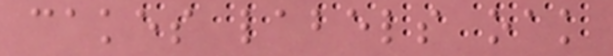cakes labels oak
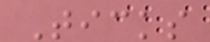Ticks
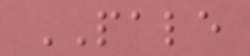PALE
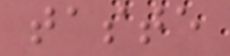taste
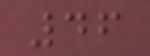46
